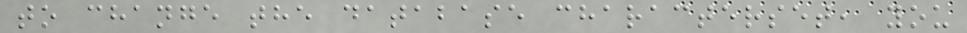to change the database characterset, you
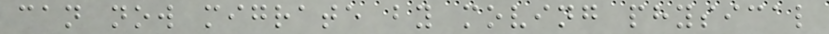can now migrate by moving physical
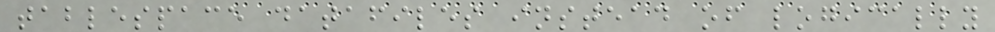tablespace datafiles instead of logically
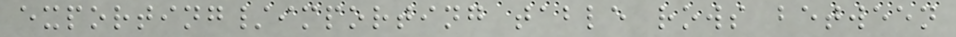exporting/importing table rows between
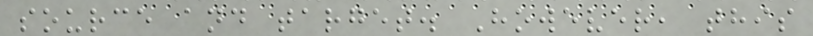source and target. However, this
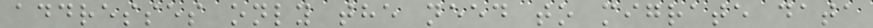addresses only the need to migrate data
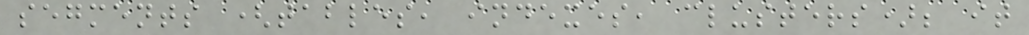segments (tables, indexes, clusters); it
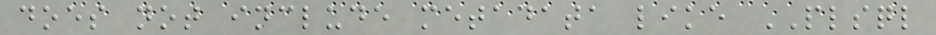does not include metadata like PLSQL
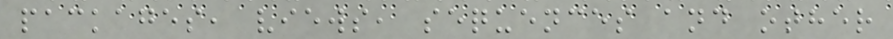packages, views, sequences and other
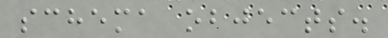schema objects.
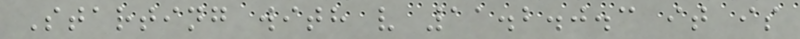Starting with v 11.2.0.3 it is
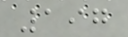197
